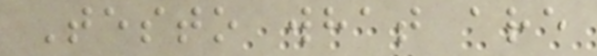Testo what are
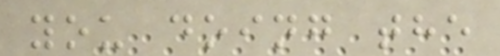you doing the
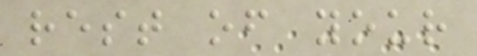rest of your
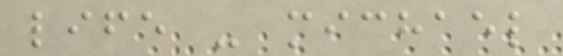life - michael
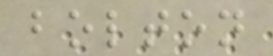bolton
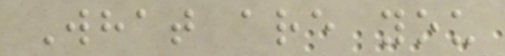What are you
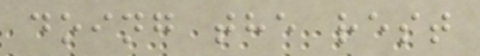doing the rest
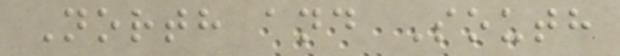North and South
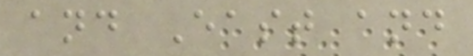and East and
